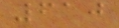610
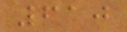610
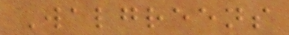Walgreens
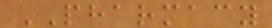PHARMACY
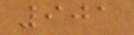901
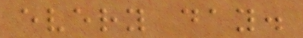every day.
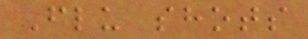Flu shots
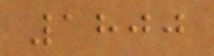1800
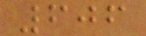606
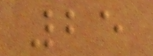25
